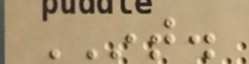INT.
